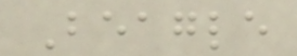Beagle
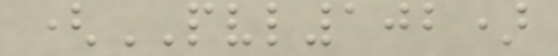(PVL102)
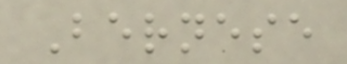Bernese
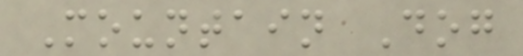Mountain Dog
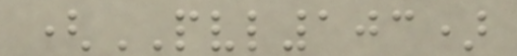(PVL103)
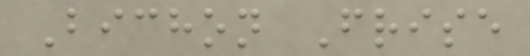Bichon Frise
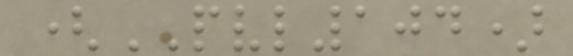(PVL104)
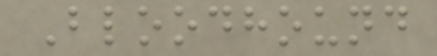Bloodhound
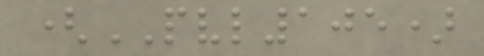(PVL105)
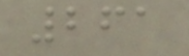261
